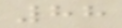88
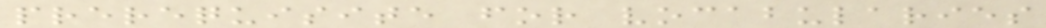prerequisite for vocabularies
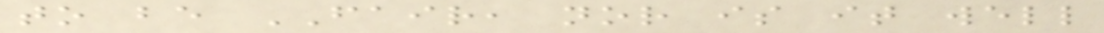to be FAIR, nor is it well
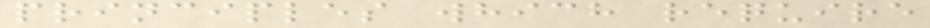principles which require
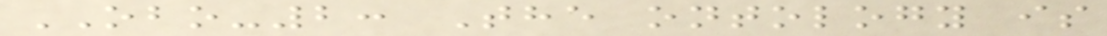OBO-2: The ontology is
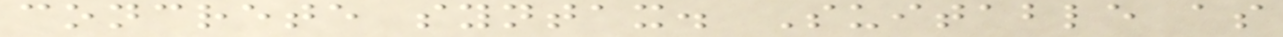concrete syntax. Suitable as
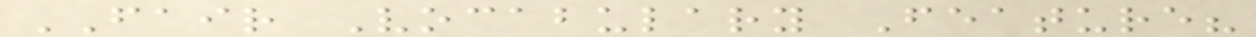FAIR Vocabulary Feature?
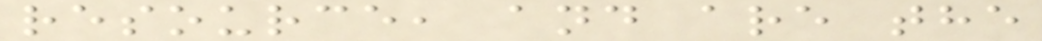resource, and are the
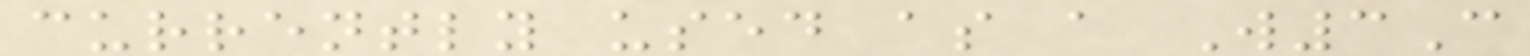currently used as a W3C
